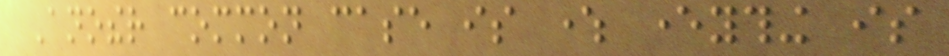Another common case is where everything is
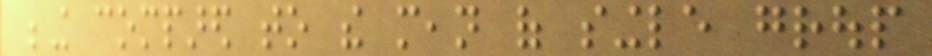being compared to the mean of single group
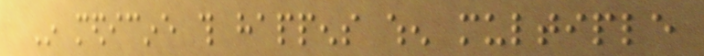In medicine this happens when multiple
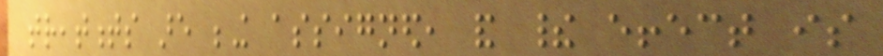treatments are being assigned, and their effect is
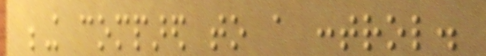being compared to a control.
